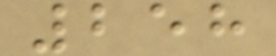258
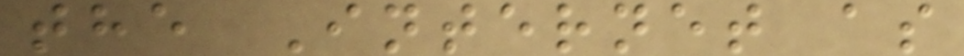the Internet as
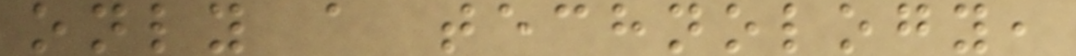only a technology,
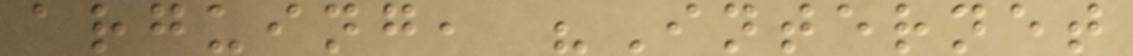arguing, "Internet
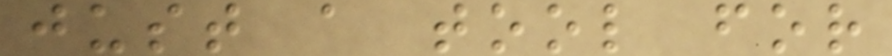just a tool for
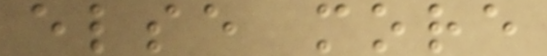else more
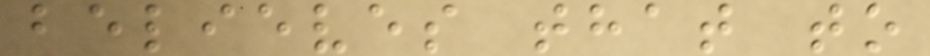believes that to
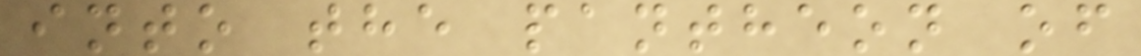into the pantheon of
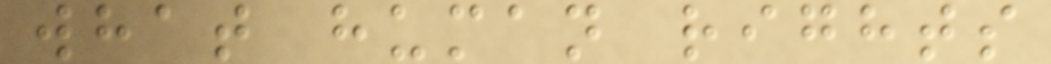what human rights
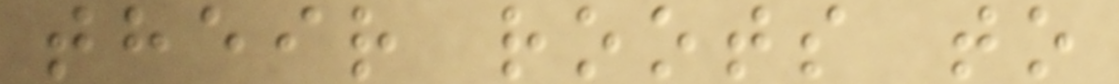their roots to
